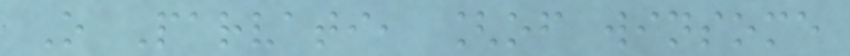O Parvati, [of winsome
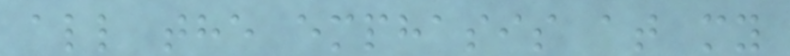all the emphasis at my
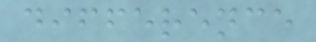difference
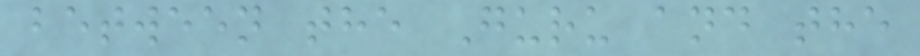between the Guru and the
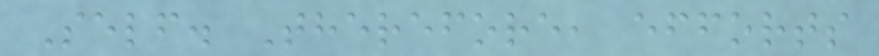Self. Therefore, efforts
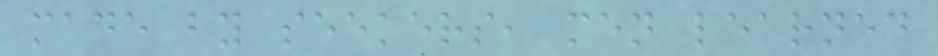made by seekers, men learned
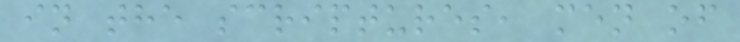in the scriptures, men of
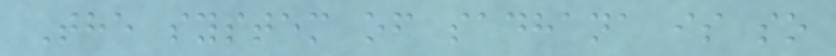The system of sadhana is so
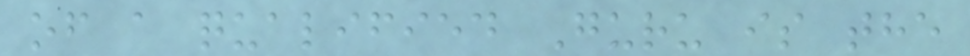of a qualified Guru is the
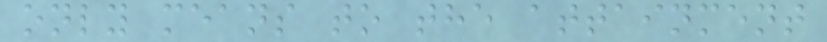only means to the attainment
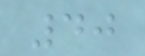40
